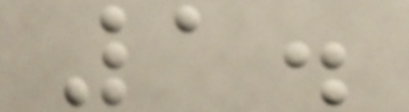1.
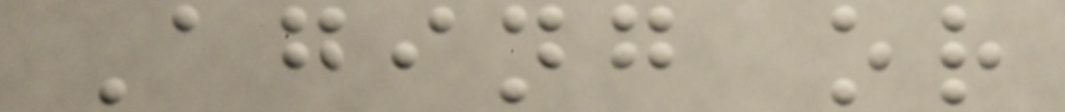Aging or
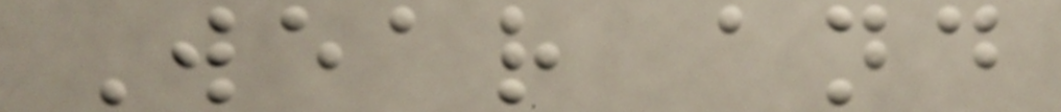Wear and
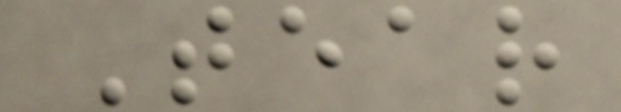Tear
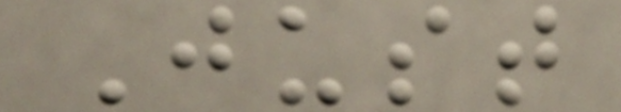Just
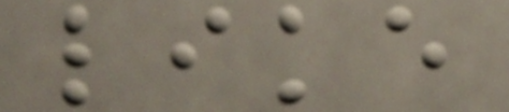like
